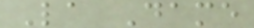La Dame
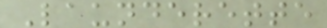Launderette
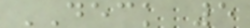DECK 5
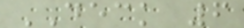DECK 6
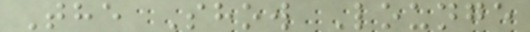The Show Lounge
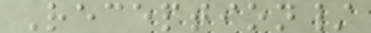Reception/
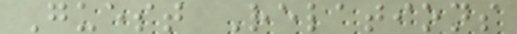Guest Relations
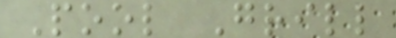Pool Grill
